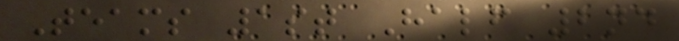Teams 1st Half 2nd
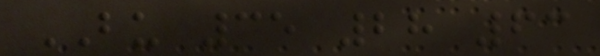BU 35 28 63
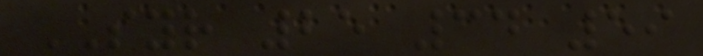SYR 25 34 59
